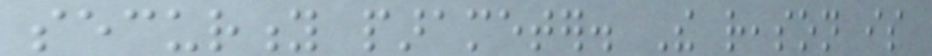security parameter. The reason is
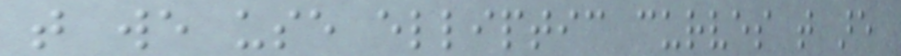that we use elliptic curves that are
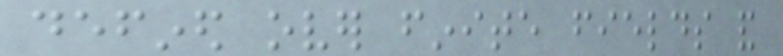defined over finite fields and
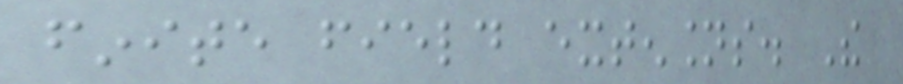finite field extensions. The
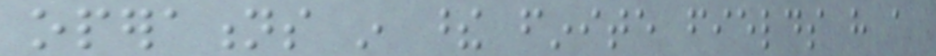operations in these finite fields have a
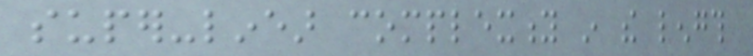super-linear complexity in the length
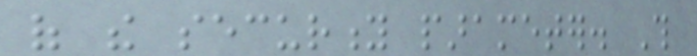of the security parameter. This
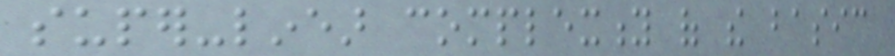super-linear complexity of the basic
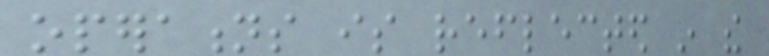operations is reflected in the
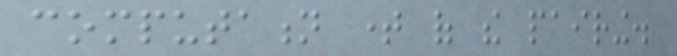computation time of the pairing.
